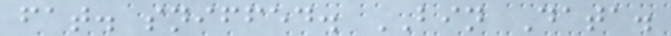fat. sniffed. BIN Data.
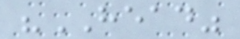"HEAD"
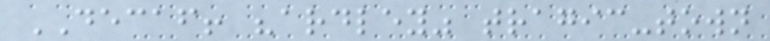DECAF! "ardley" tragic-town
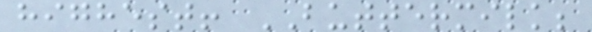highest! BUTTERMILK;
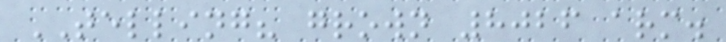TELLING? grown 8026 arm.
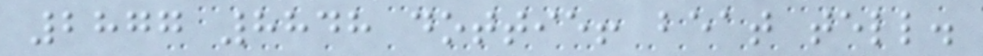2877 8848 dottie! beat tell.
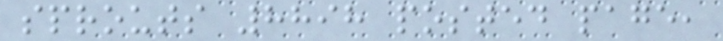sprouts 8898 posted page,
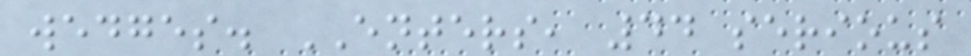wedges. ENTERS, 44 serious
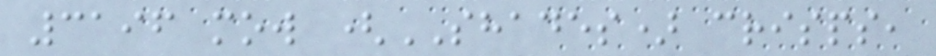3196 mow (SHADES) crisps,
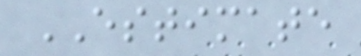ESTIMATE
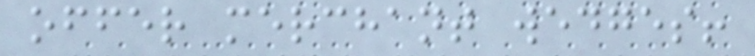offer merchant wedges!
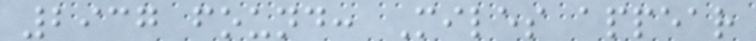2937 found: Miles appear
